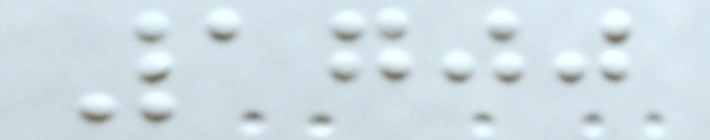1700
